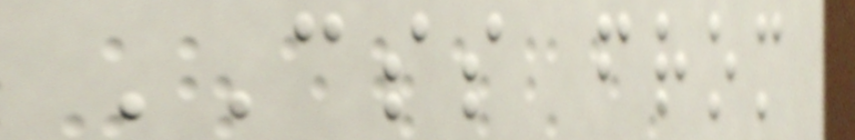CSS from
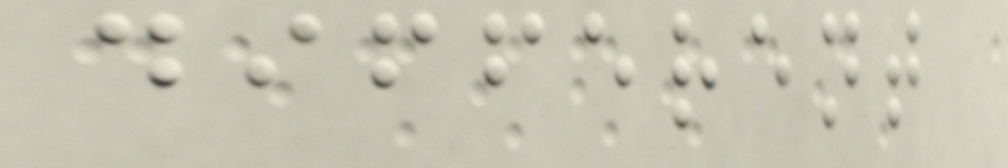different
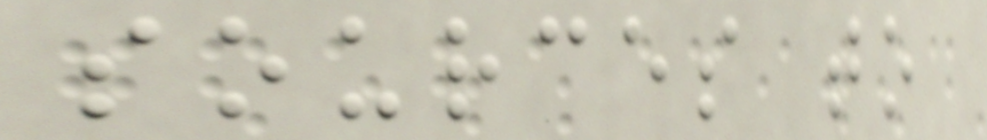sources to
